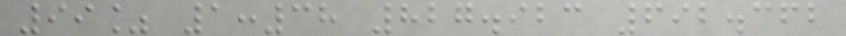99% 1:38 827.923 692.362
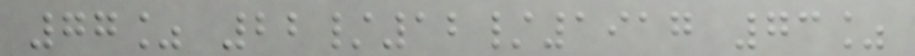77% 22/12/1917 73%
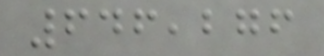646,276
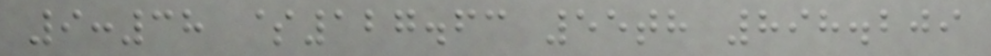9:38 $127.63 55th 898.209
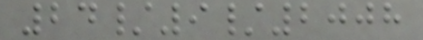24/9/2008
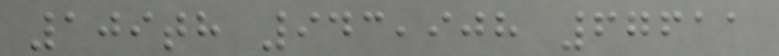109th 943,908 67611
